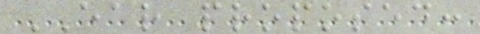EAR proposed:
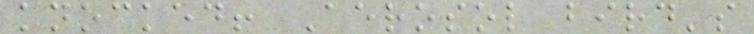knocked! Aerosol bird's
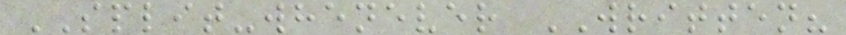SPLIT-whenever WRITTEN?
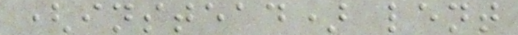(instead) lent
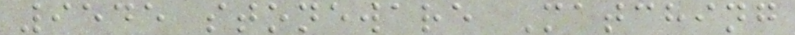9545 stoneware Matching
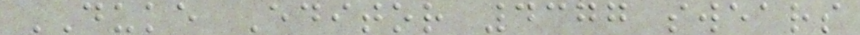DUKE Editor 4377 swears
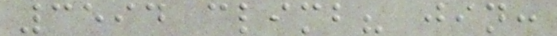3594 climb? jin:
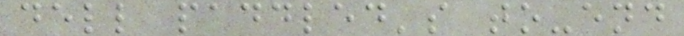dell paddled's to-end
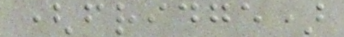(fridge)
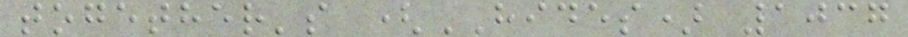together's (HIDES) 1037
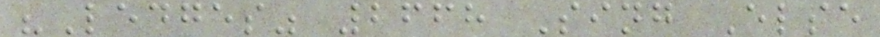"Ledges" 2668 Sing Else
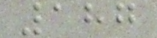187
